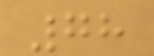78
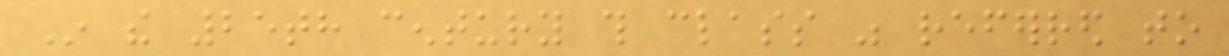In the 25th century this class was referred to
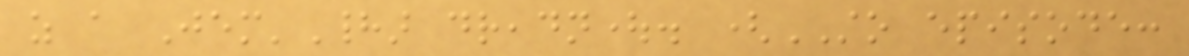as a Jem'Hadar dreadnought. (STO episode:
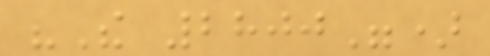"The 2800")
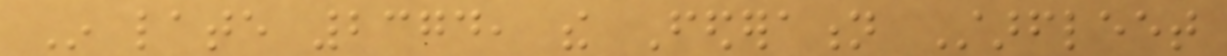In late 2374, the Federation Starfleet
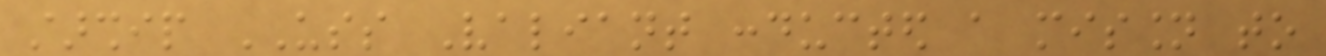starship USS Valiant conducted a mission to
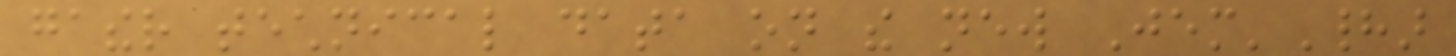gather technical data on the new Jem'Hadar
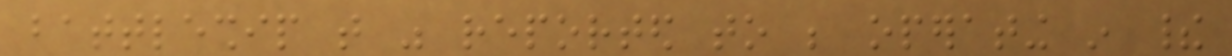battleship that was reported to be operating in their
